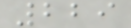229
